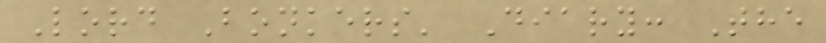Lord Bonkers' Diary: The
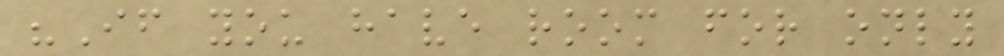"If you have room for only
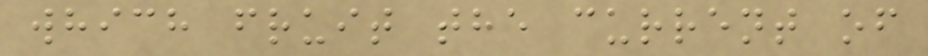which fruit the current of
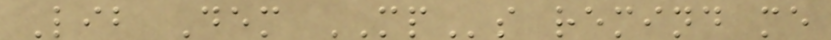Lib Dem MPs remind me
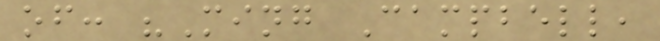of: "Ming Campbell,
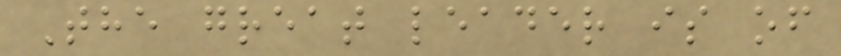The great leader is of
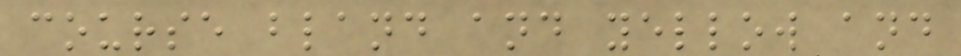course bland and yellow and
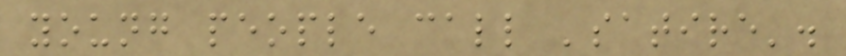young people call 'satire'.
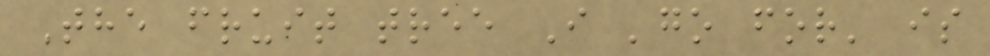The fruit tree I 'go for' is
